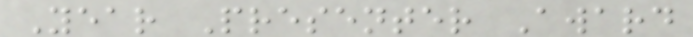Year Presenter Award
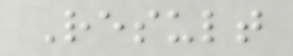Result
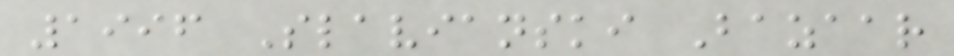1996 Slavianski Bazaar
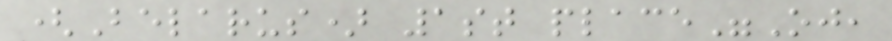(Belarus) 1st place"Oj,
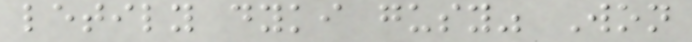letily dyki gusy" Won
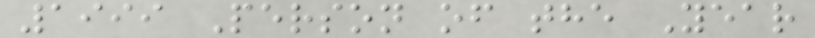1999 Person of the Year
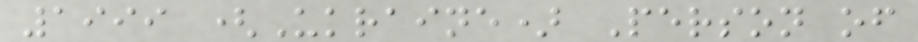1999 (Ukraine) Person of
